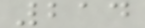214
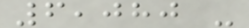6,080 -
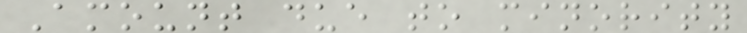Amount due to minority
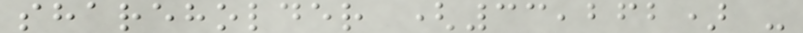shareholder (33,262) -
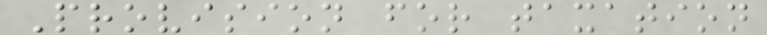Provision for taxation
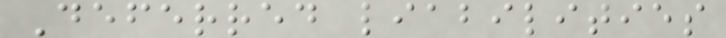Deferred liabilities
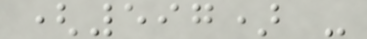(597) -
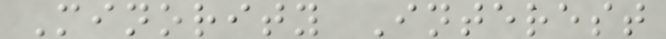Minority Interest
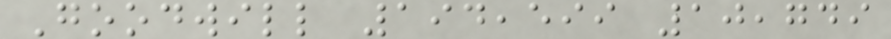Goodwill 194,599 10,749
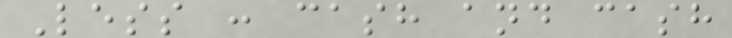Less : cash and cash
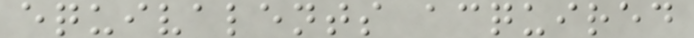equivalents acquired
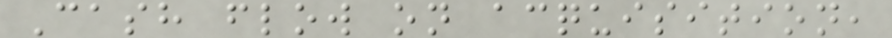Cash flow on acquisition,
